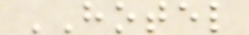HOTEL
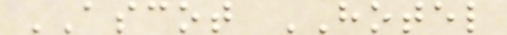ASCOT HOTEL
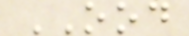OOD
